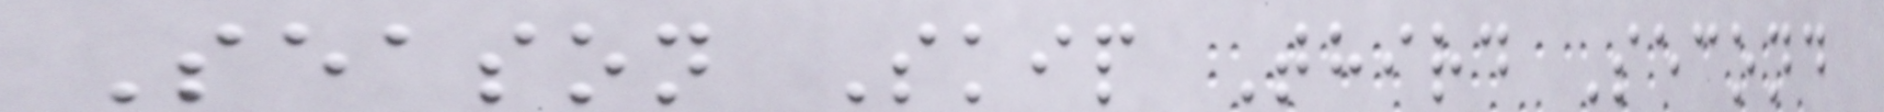Season Skip Third Second
